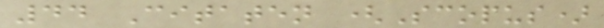44 Citaten (Scopus)
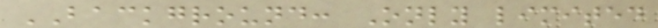BACKGROUND: Only limited
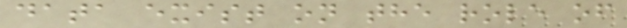data exist on the role of
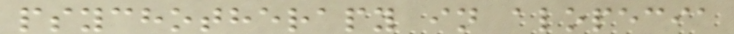psychotherapy in alopecia
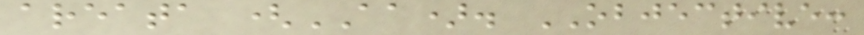areata (AA). OBJECTIVE:
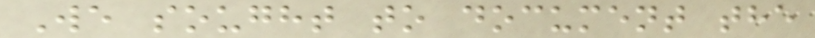We sought to document the
